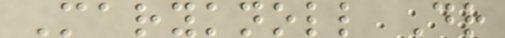Maryknoll Dr
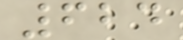624
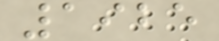1925
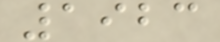1923
